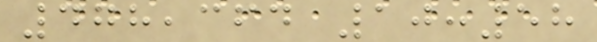478,364 10:58
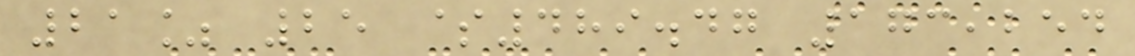21% 25 $489.47 173,254
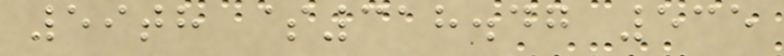59th $318.47 535
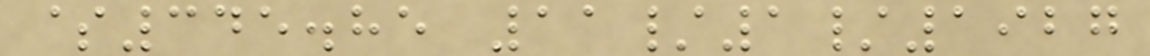$345.85 11/1/1927
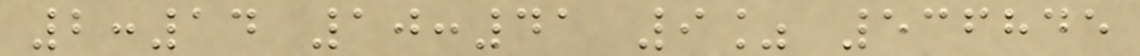2:14 10:41 9% 536845
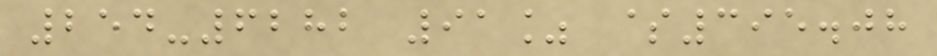254-6282 91% $395.08
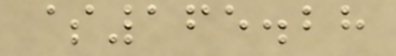$165.28
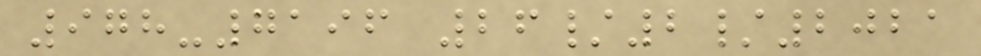978-7196 26/2/2021
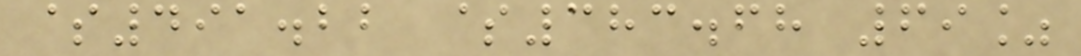$491.22 $383.68 69%
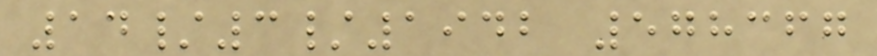14/3/1942 578367
